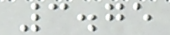3.75
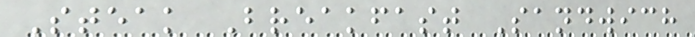Steak Breakfast Sandwich
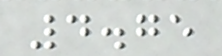4.75
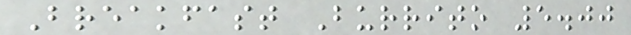Breakfast Burrito 5.00
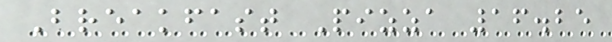Breakfast Pizza 16.25
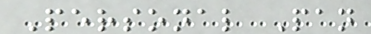Personal Pan
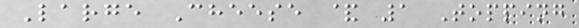Large Cheese & 1 Topping
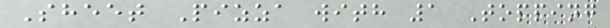Sheet Pizza with 1 Topping
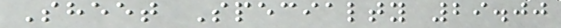Sheet Specialty 29.00
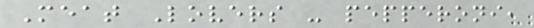Meat Lovers - pepperoni,
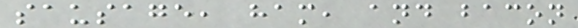sausage, ham, and bacon
